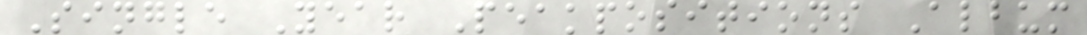Single Year Peakpositions Album
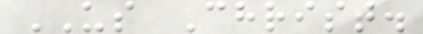US Christ.
